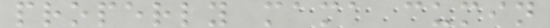properly mama cumin
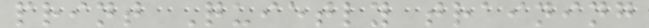print Quietly training
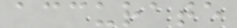accurate
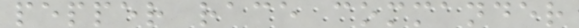pepper race commander
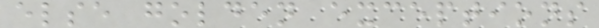else golden exceptions
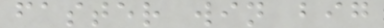faster win big
